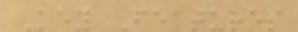Key Features
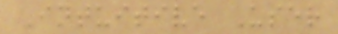Intuitive User
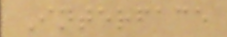Interface
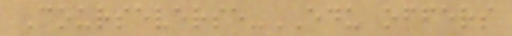Courseverse-EDU offers
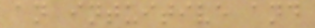an intuitive and
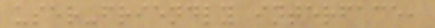user-friendly interface,
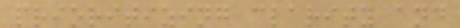prioritizing clarity and
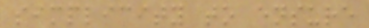simplicity to ensure
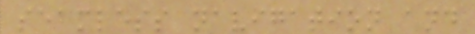seamless navigation and
